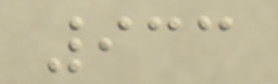933
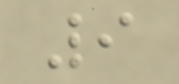9
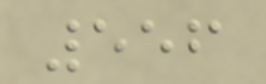556
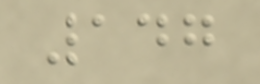147
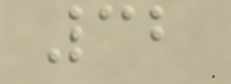32
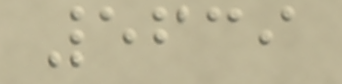5639
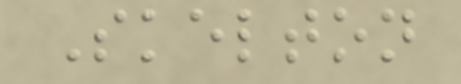Skelton
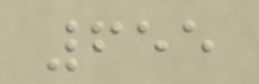655
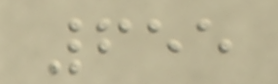655
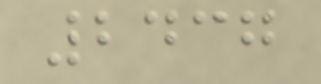2437
